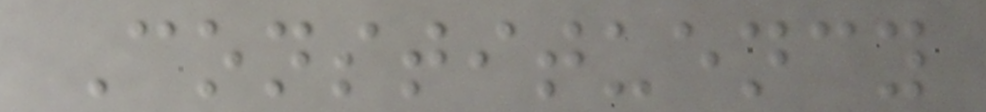Constituency
